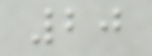20
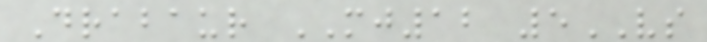Drabaur MJ12 5VS
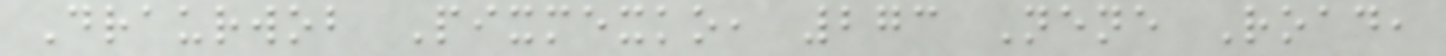Draurwob Pixmexko, 273 Nene Road,
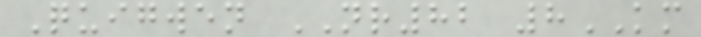Quigwen NR82 8KM
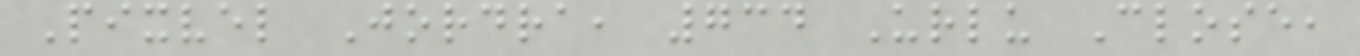Pixvel Jordra, 734 Urlu Close,
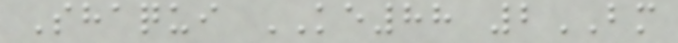Shaqui KE88 2BM
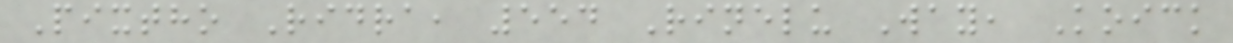Pixtho Ridra, 554 Rinelu Way, Koick
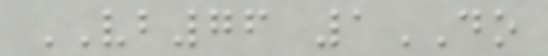VB76 1DO
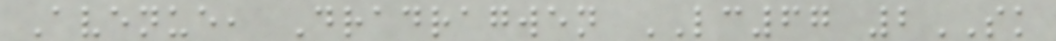Avenue, Dradragwen LC67 2SK
